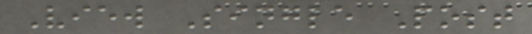View Single Post
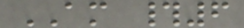AM #6
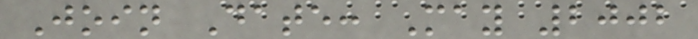Join Date: May 2002
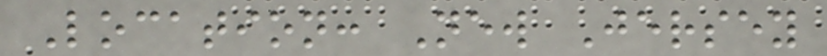Location: New Jersey
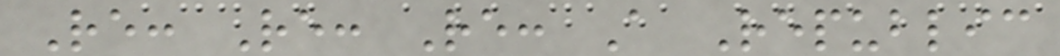Re: Re: Re: A Republic
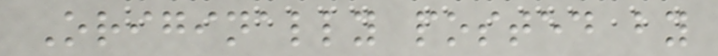Originally posted by
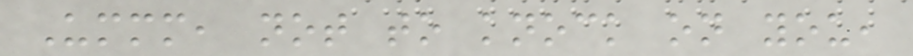Ummm, not to knock on you,
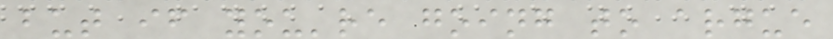but if you're going to argue
